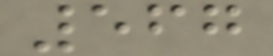567
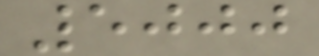5000
